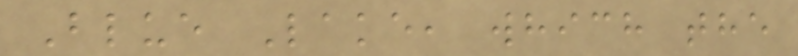Blue Lake, which the
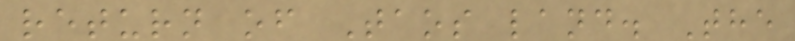return of Taos land. The
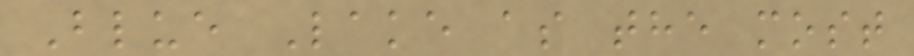Blue Lake as the most
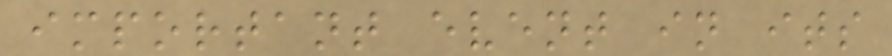important event in its
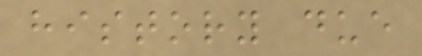history due
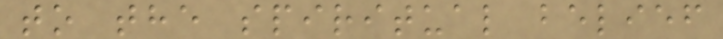to the spiritual belief
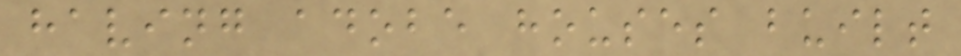having adobe houses built
